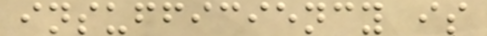insufficiency is
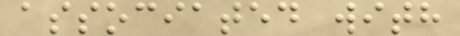associated with
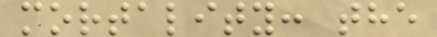mortality: the
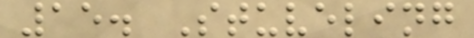15. Stuveling
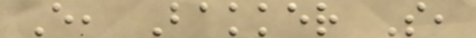E, Bakker S,
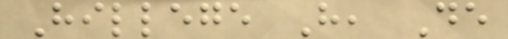Hillege H, De
